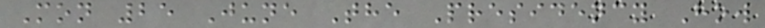Mon 25 June The Presidency How
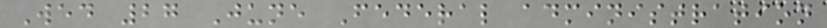Wed 27 June Federal administration
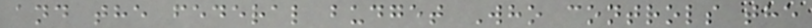and the federal budget Who controls the
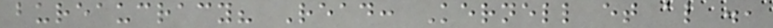bureaucracy? Read: Kernell et al .,
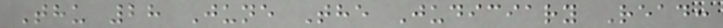Thu 28 June The Judiciary Read:
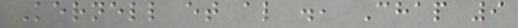Kernell et al ., Chap 9
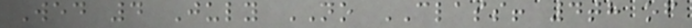Wed 4 July NO CLASS! 4th of
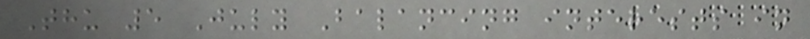Thu 5 July Balancing interests in
